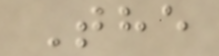The
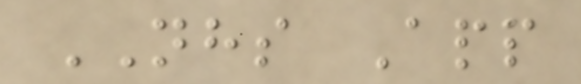NHS App
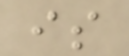is
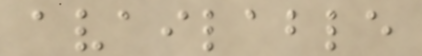available
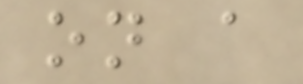on a
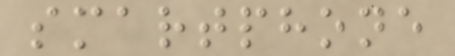smartphone
